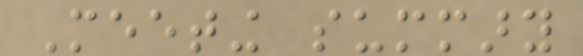Meeting summary
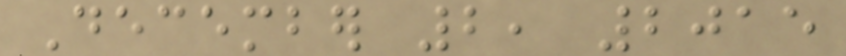December 2, 2015
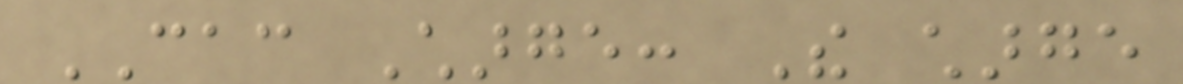CAC Charge: The charge
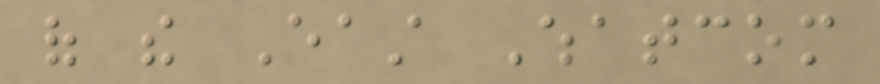of the East Whatcom
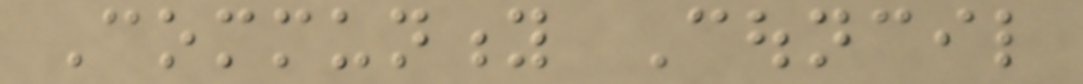Community Council
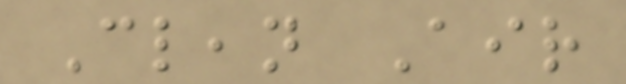Clean Air
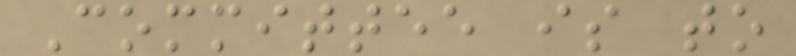Committee is to
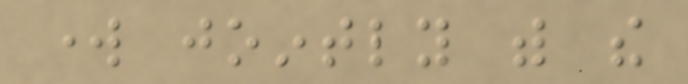work jointly with the
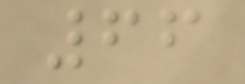66
